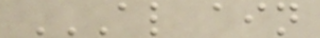AL AIN
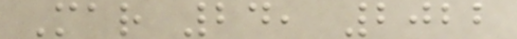Mar 24, 2022
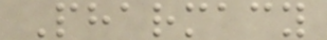Pharmacy
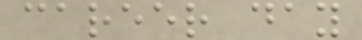career day
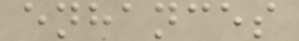enhances
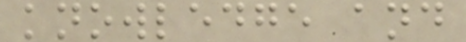knowledge and
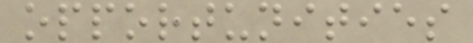opportunities
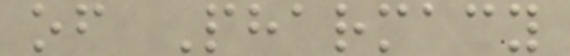of Pharmacy
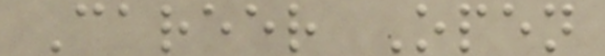Career Open
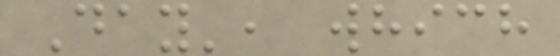Day', which
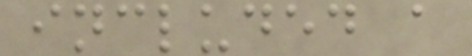included a
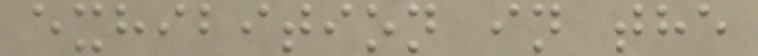exhibition in the
